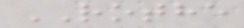ROTHE
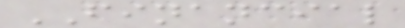FINANCIAL
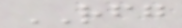RFG
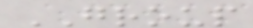GROUP
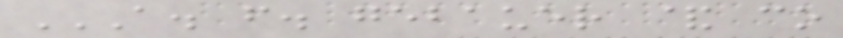A. F. GEBAUER & CO
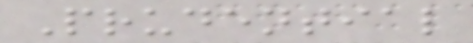Prudential
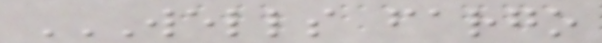WELLS FARGO
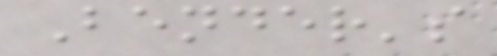Bender's
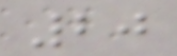20
